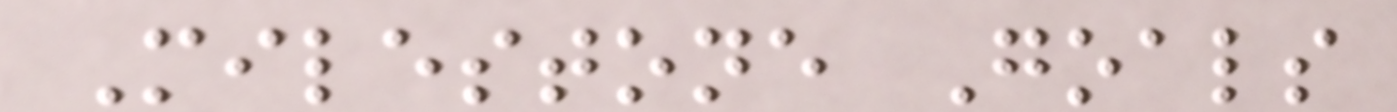Milestone Goals
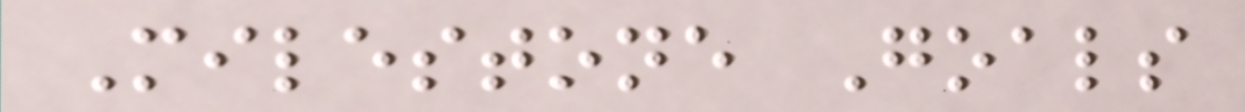Milestone Goals
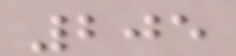205
